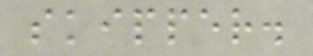skipper.
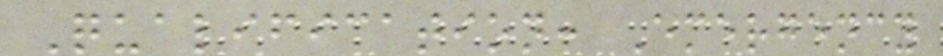Qualification: Emergency
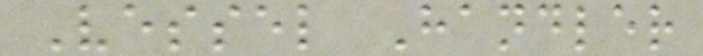Vessel Handler
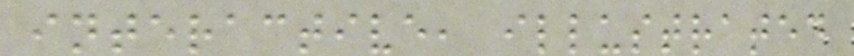interactive, illustrated
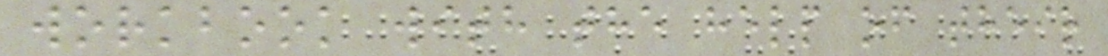workbook with the help of their
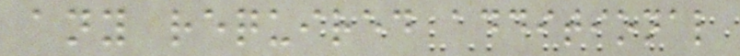any required additional
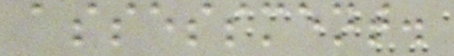assessment.
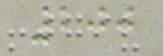200
